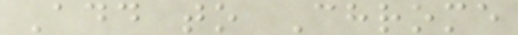Add to Chrome
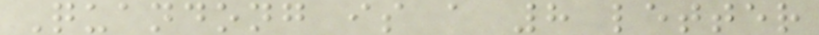Quandong is a 8 letter
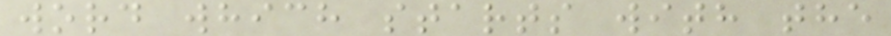word which starts with the
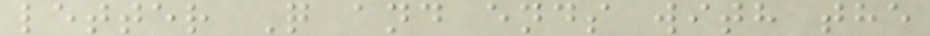letter Q and ends with the
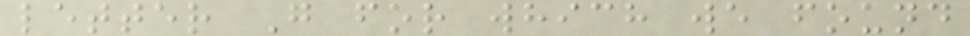letter G for which we found
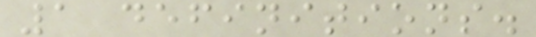1 definitions.
